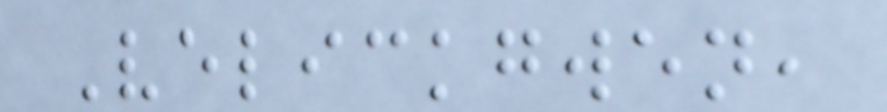Velickgwen,
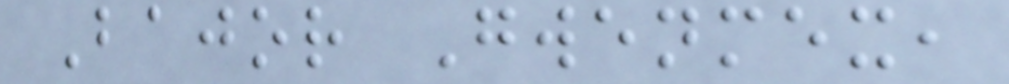Bajor Gwenmex,
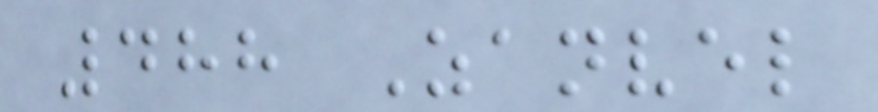488 Zanvel
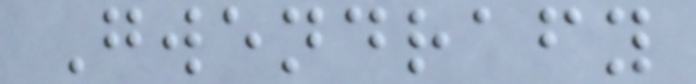Gwendrafy
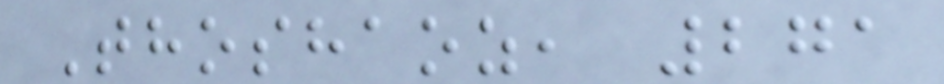Thoshaoz, 271
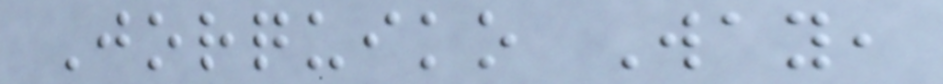Jorquiko Way,
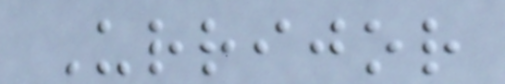Urrijor
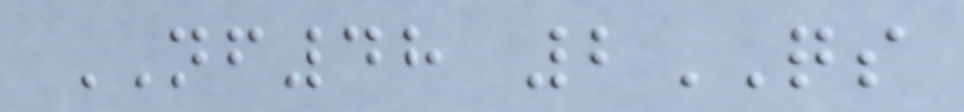NF48 2QS
